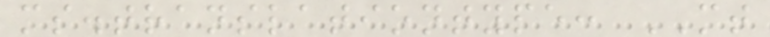ms.translationtype: MT
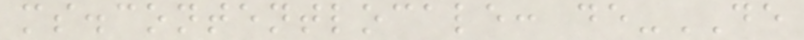ms.contentlocale: de-DE
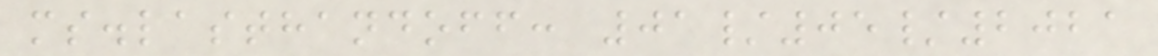ms.lasthandoff: 01/05/2021
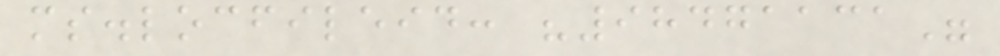ms.locfileid: "98471131"
